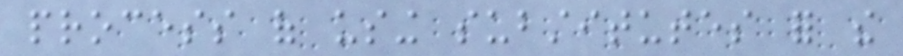process of using substitutes for the
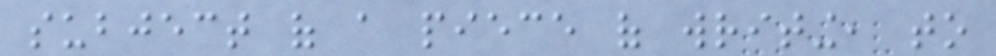subject of a piece of writing, to
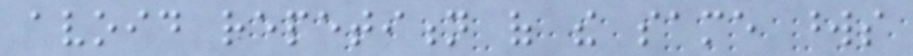avoid repetition of the same words
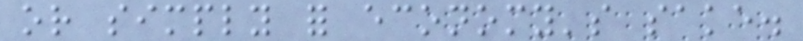or simply for economy's sake.
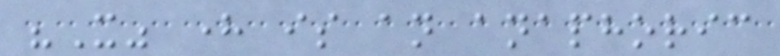"It" here is an anaphoric
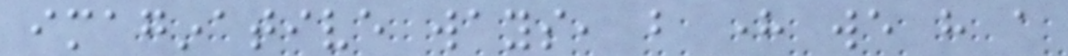imaginative ways, but here we have a
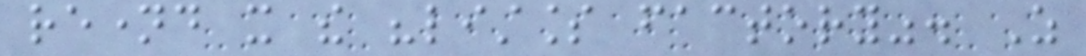renamed it the "listless factory". As
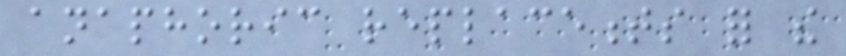anaphoric replacements for the
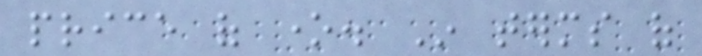price of one. In terms of
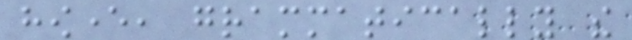however, grammatically the
